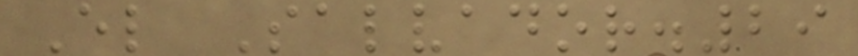El Salvador.29
